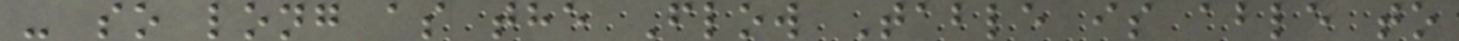- so long as the Flow Table is able to
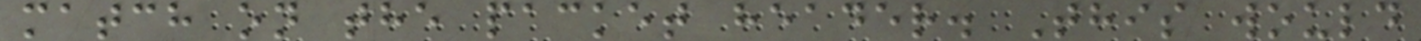match on the packet header. This would
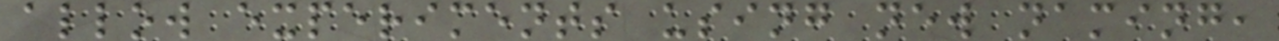allow experiments using new naming,
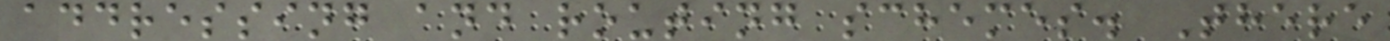addressing and routing schemes. There
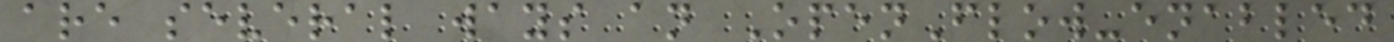are several ways an OpenFlow-enabled
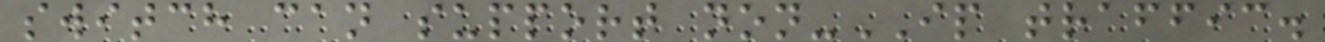switch can support non-IP traffic.
